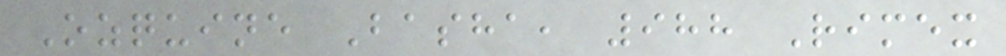Ozquine Basha, 988 Rimex
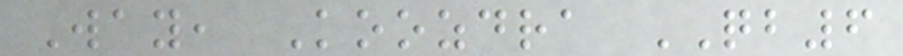Way, Koozdra QB6
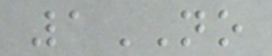1NO
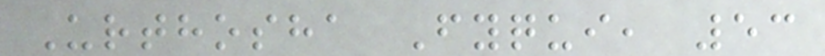Urthosha Fyqui, 53
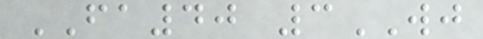FA40 3WJ
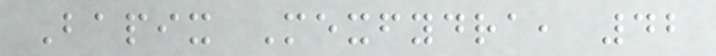Bapix Mexfydra, 42
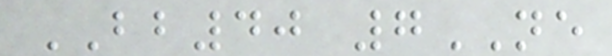BB40 7NE
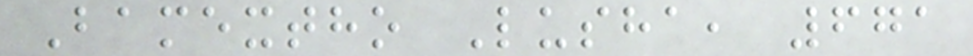Bamextho Lusha, 671
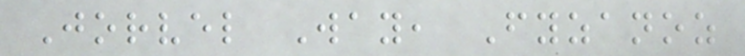Jorvel Way, Fyzanoz
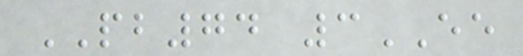PB74 3EE
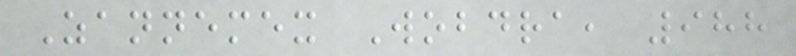Zannemex Wobdra, 988
